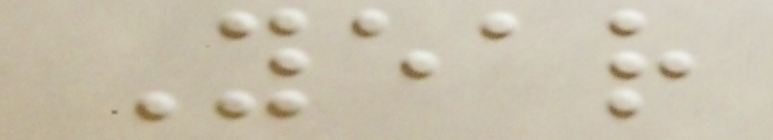Year
